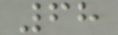68
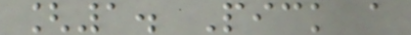[1. Pick a
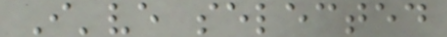I've selected
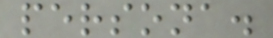persona.
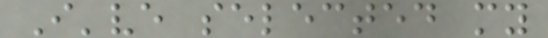I've selected my
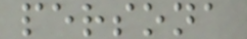persona
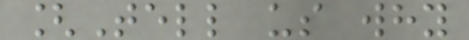[Tell us why
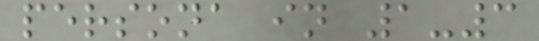persona in 1-3
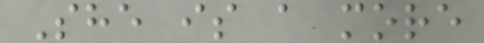She is a more
